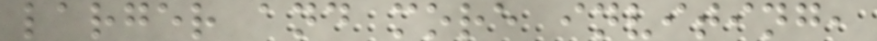larger and more inviting,
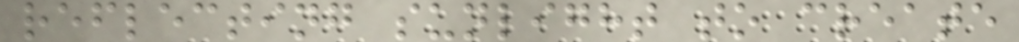reflecting sunlight to create
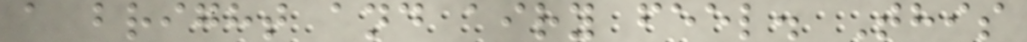a bright and airy feel. This
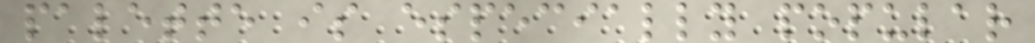palette is especially popular
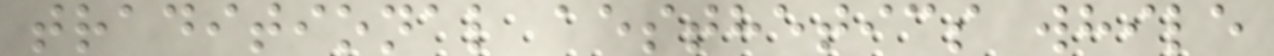traditional aesthetics while
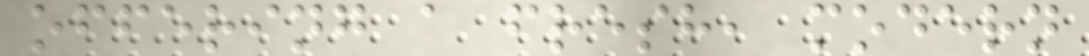offering a fresh, modern
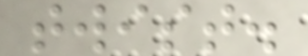twist.
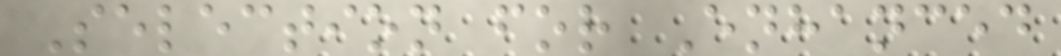Selection for Enhanced
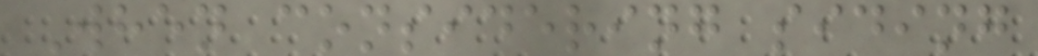When considering siding
